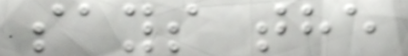says the
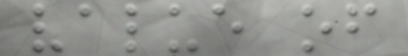value of
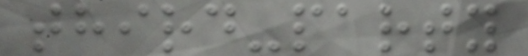third-party
